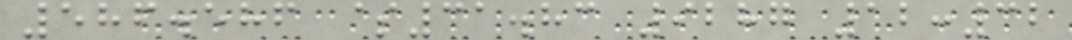586.586 $31.83 9287 12:32
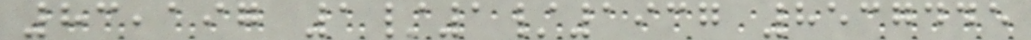83,197 1/1/1937 8537445
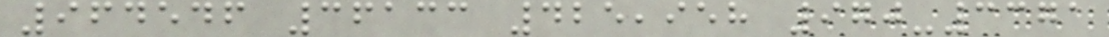964546 36133 425,958 970-3371
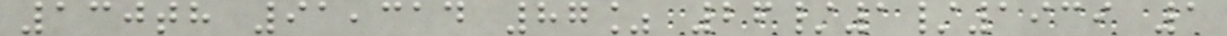130th 91,314 87% 26/1/1939 1
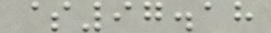$97.18
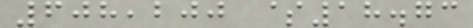608,200 $18.73
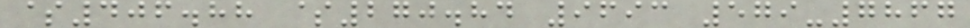$406.88 $270.84 9693 579-7867
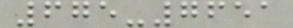675-7651
